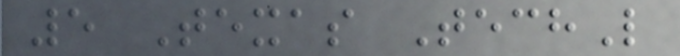5 Texas TechL
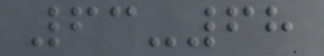63-68
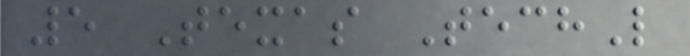5 Texas TechL
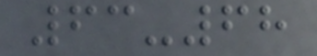63-68
